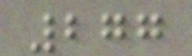277
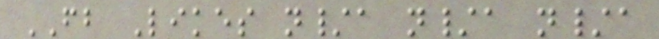FB Likes n/a n/a n/a
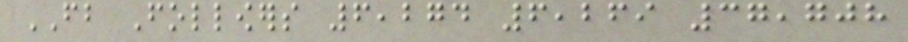FB Followers 6,274 6,269 37,708
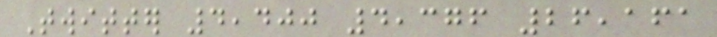Twitter 4,400 4,376 26,161
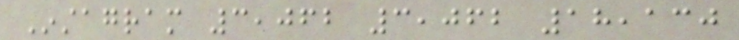Instagram 3,062 3,062 18,130
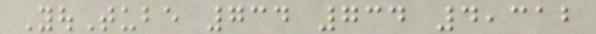YouTube 734 734 4,312
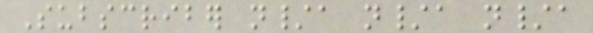Subscriber n/a n/a n/a
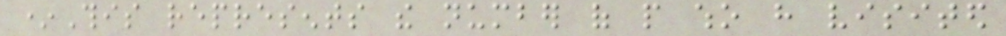*This represents the number of people who have visited
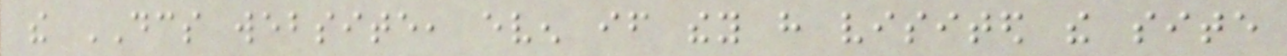the DCS website, even if they have visited the site
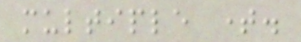multiple time.
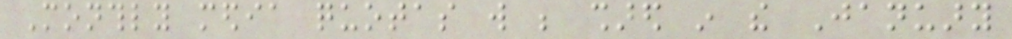Monthly media quotas will be shared in the January
